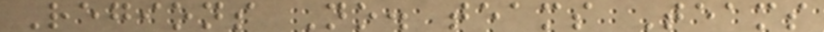Regions No. teams Teams
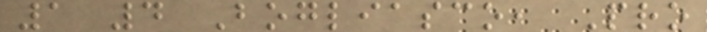1 4 Bogliasco, Pro
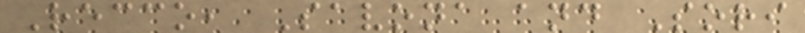Recco, Savona and Sori
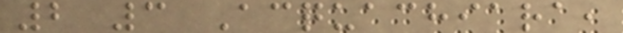2 3 Acquachiara,
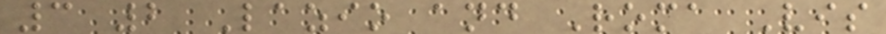3 2 Lazio and Roma Vis
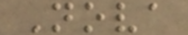Nova
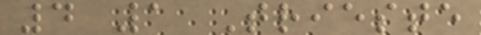4 1 Trieste
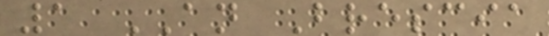1 AN Brescia
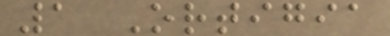1 Ortigia
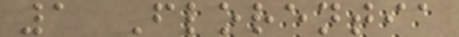1 Florentia
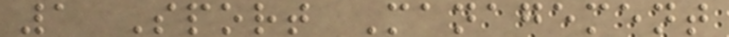1 Sport Management
